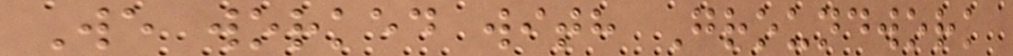We worked with Groundwork
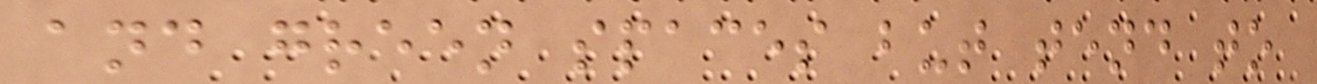and green spaces but tend to
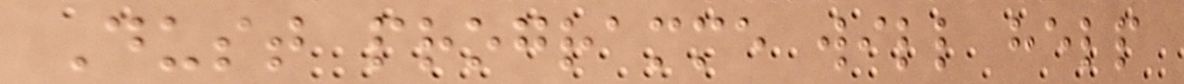Dust programme will help
